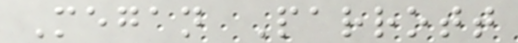Megan Parrott
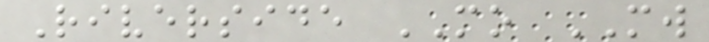Riverside MO MW
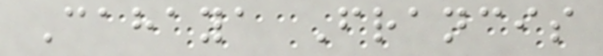Cahaya Francis
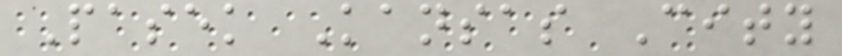Pasek Kansas City
